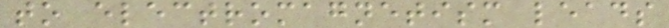to electromagnetism leads
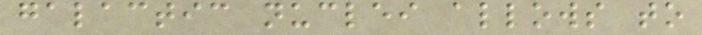galactic nuclei allows to
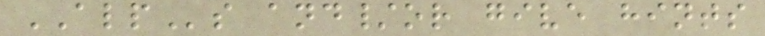ALPs and/or give hints
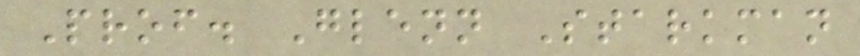Prof. Glenn Starkman
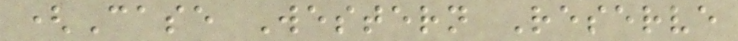(Case Western Reserve
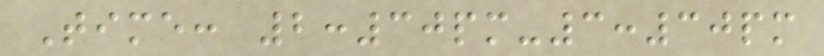Time: 2:30pm-3:30pm
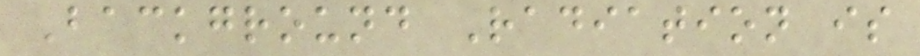Background Radiation is
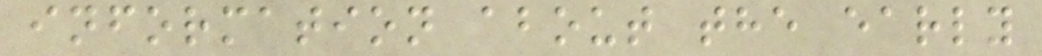information about the early
